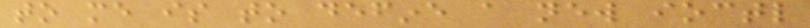to me is to define a new ioctl
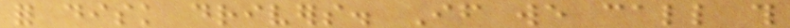for disk drivers. If we call this
